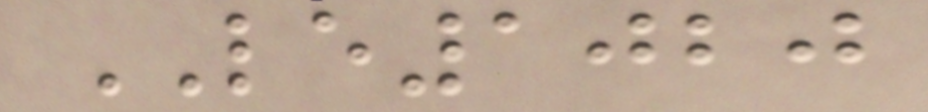LE1020
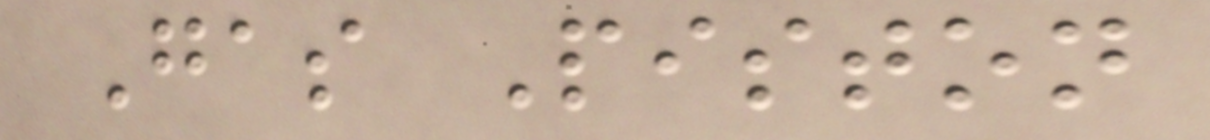Gas Piston
